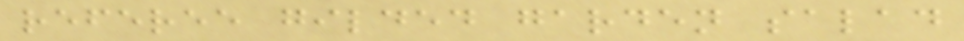referee gilded garden salad
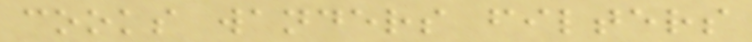cooks wanders filters
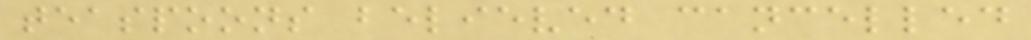teaspoons believed cancelled
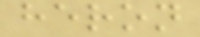heron
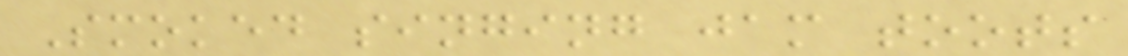Smoked singing jam toots
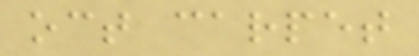oct carpet
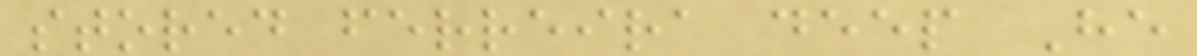stored ferreira deep He
